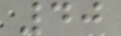40
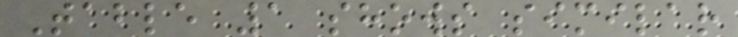Table 1 shows similar
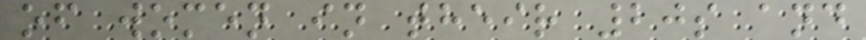of women in their 20s and
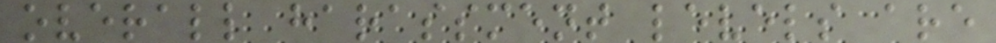overall harassment levels are
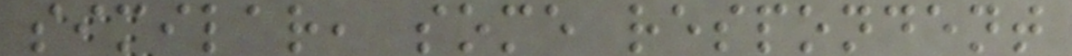similar, some respondent
